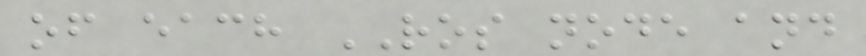of each ROS node and
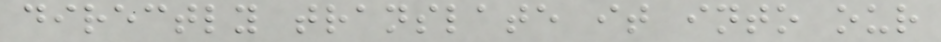directly translate it into our
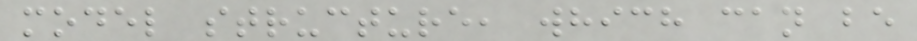model structure, which can be
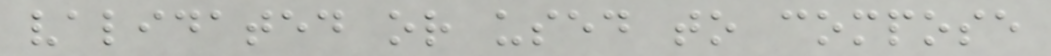validated or used to compose
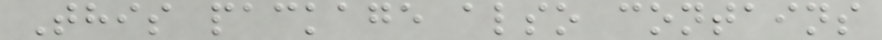This package also contains
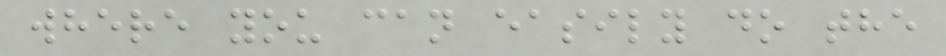where you can easily do the
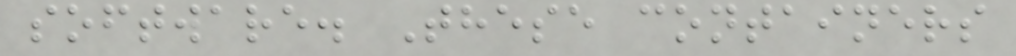software. These containers
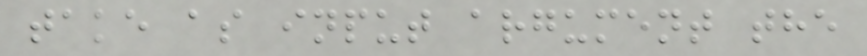take as input argument the
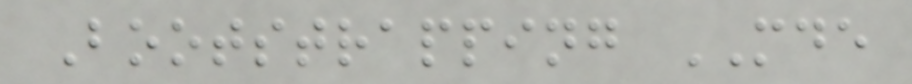Bootstrapping MDE
